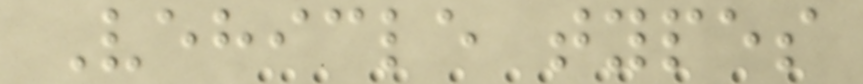Vehicle types
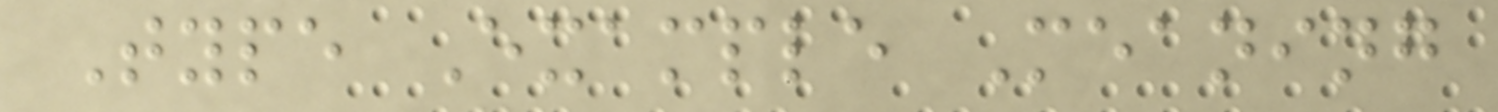Type Example Meaning
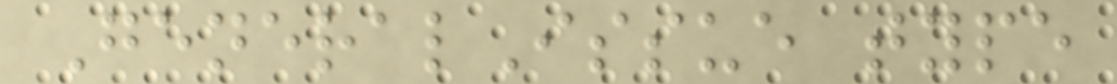GeneralIssue type
